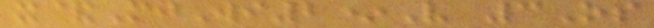x&MjWi2*V 3Os
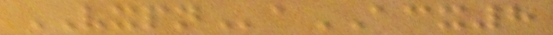VXPNaACX8
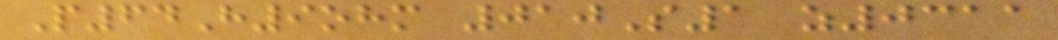P64H9ohm 010S1 z0311
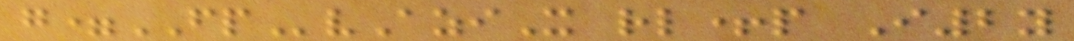g=FPvAziX rl+p I2y
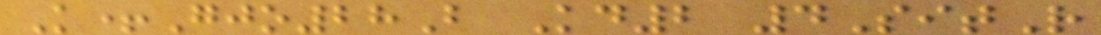K+Gjo28B Kd2 4SitR
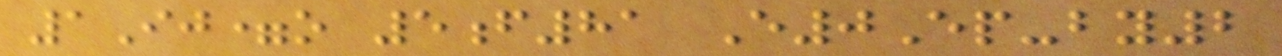1Ij=o 5f81 E0Ep-by2
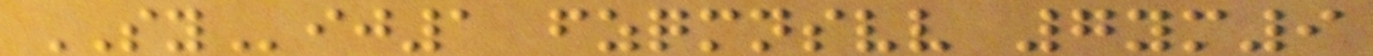SYij1 fzqmnsvv 7ym9
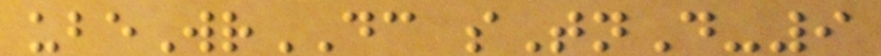ubeWrDC sTnD-9
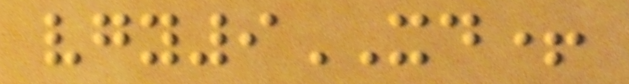vgy9XD+
